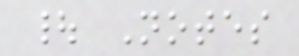| Notes
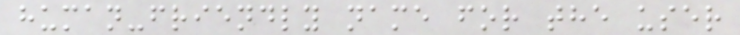human-friendly name for the user
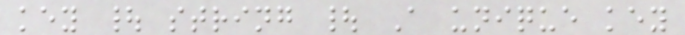key | string | A unique key
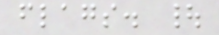flags. |
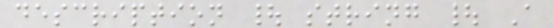description | string | A
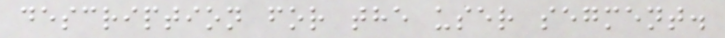description for the user segment.
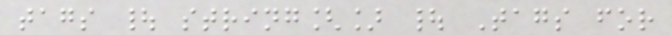tags | string[] | Tags for
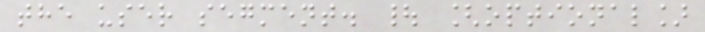the user segment. | [optional]
